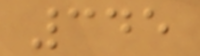345
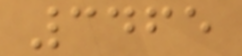3465
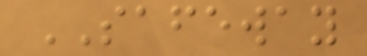SAFEWAY
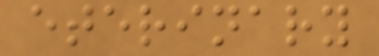eterinary
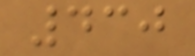430
